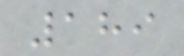189
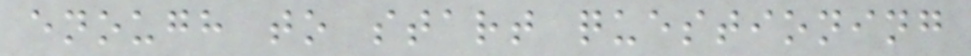enough to start questioning
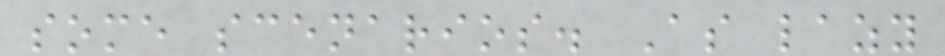some scenarios. As lazy
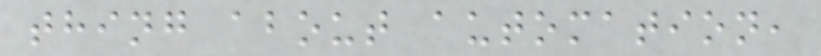thing about automation,
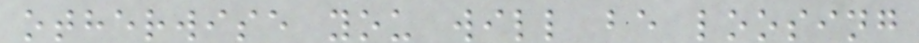otherwise you will be loosing
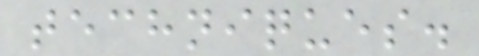techniques.
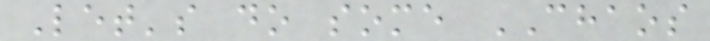Let's do some CHAOS
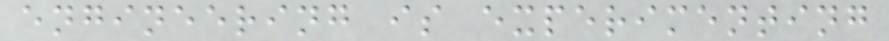engineering is experimenting
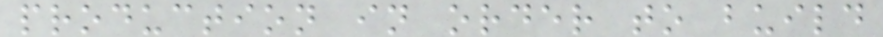production in order to build
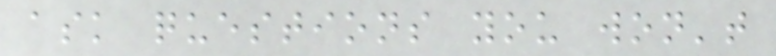ask questions you won't
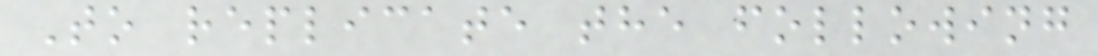To replicate the following
